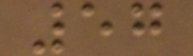57
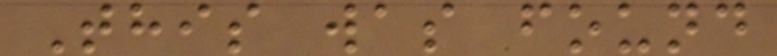This was found
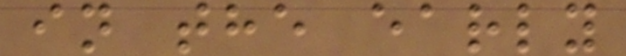in the early
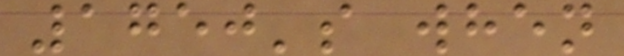1750's when
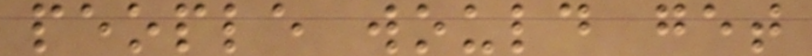people would get
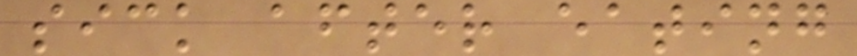sick after eating
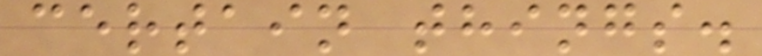certain things.
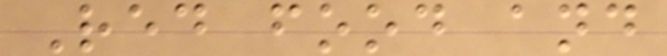Red food and
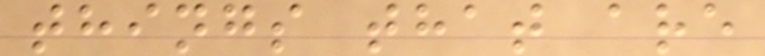things that are
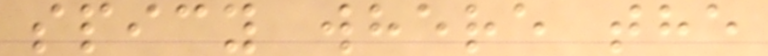spicy where the
